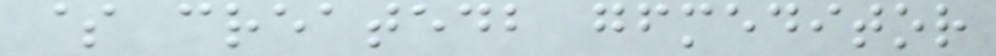$ createdb gfmeditor
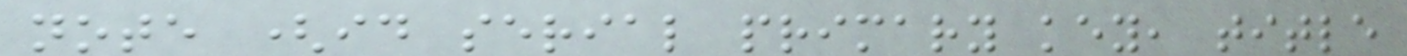note (id serial primary key, title
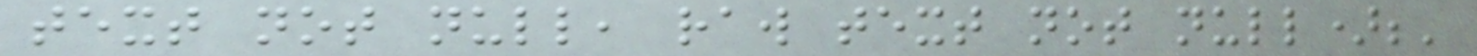text not null, raw text not null);'
